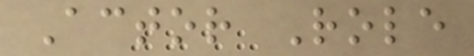Actor Role
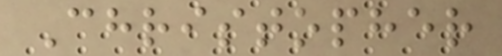Christopher
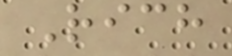Rich
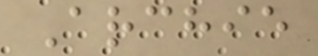Archie
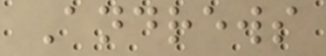Andrews
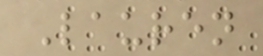Lauren
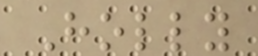Holly
